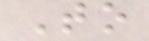To
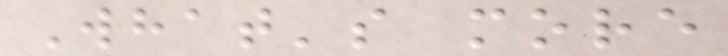What's more
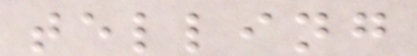telling
